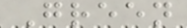Green
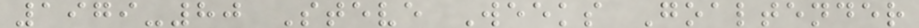1979-80 Steve Weeks Goaltender
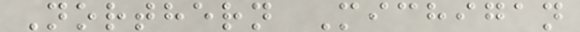Northern Michigan
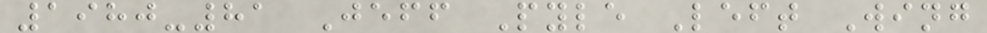1980-81 Jeff Pyle Left Wing
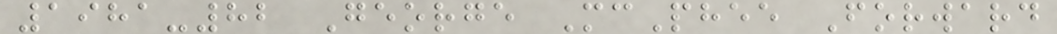1981-82 George McPhee Forward
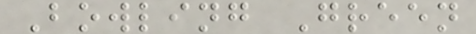Bowling Green
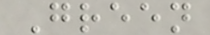Green
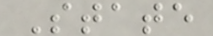State
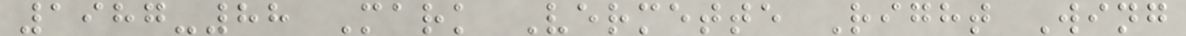1987-88 Mark Vermette Right Wing
